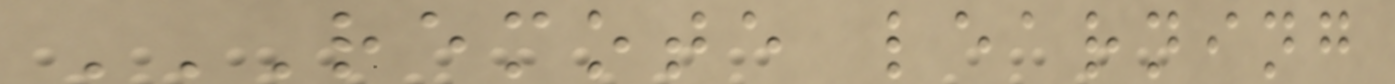REMOTE LEARNING
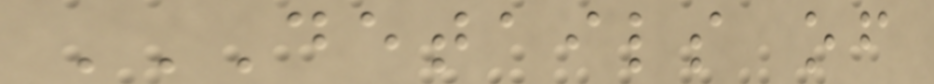DETAILS OF
